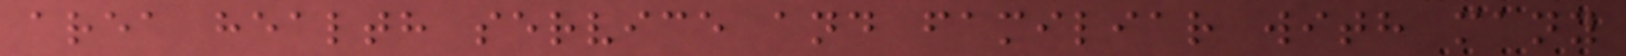area health service and familiar with many
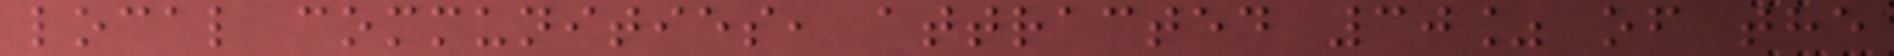local communities, attracted 30% of the
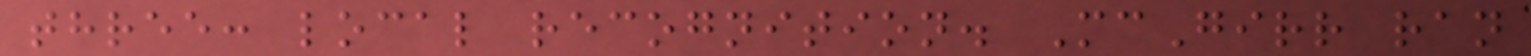three: local recognition. McGirr ran
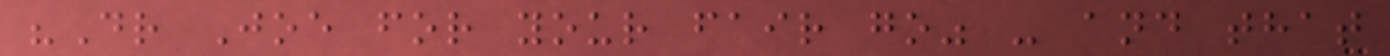"Dr Joe for your fair go" - and that
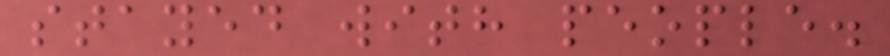stayed with people.
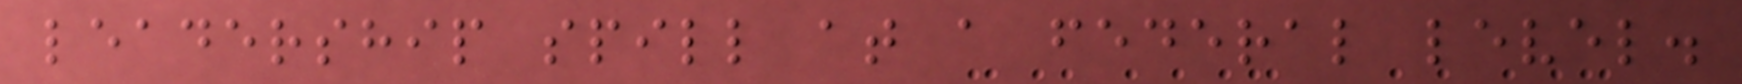leadership spill at a federal level.
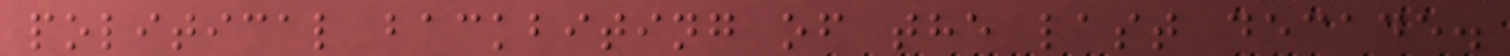political backbiting of the last decade.
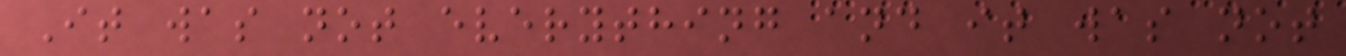It was not everything and it was not
